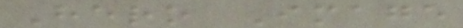Hero Image
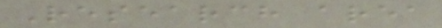Research area
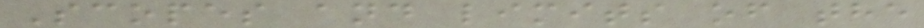Scopes and limits of the
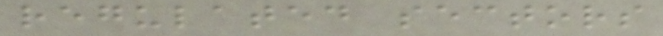regulated sectors
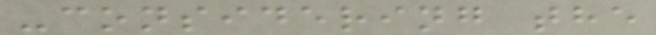-considering the
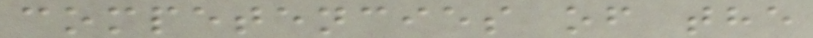competencies of the
